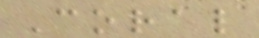Coral
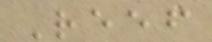Reef
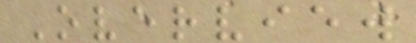Overview
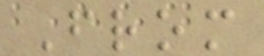From
